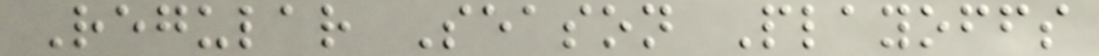Regular Season Playoffs
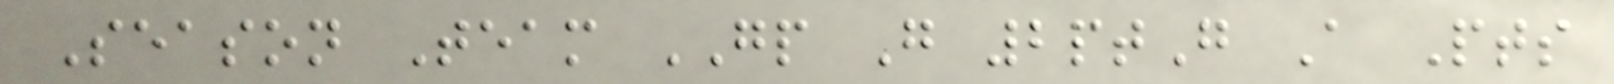Season Team GP G 2ptG A Pts
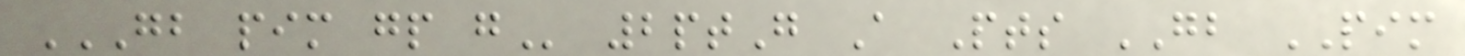GB PIM GP G 2ptG A Pts GB PIM
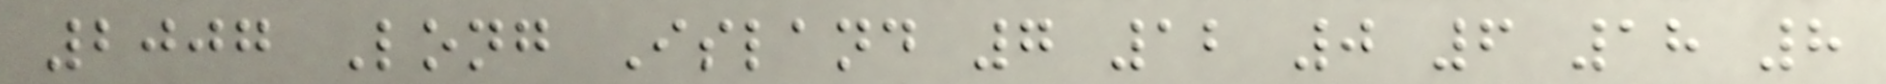2007 Long Island 7 12 0 6 18 8
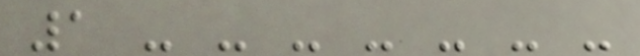1 - - - - - - -
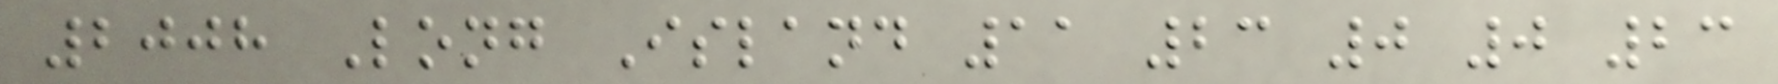2008 Long Island 11 23 0 0 23
